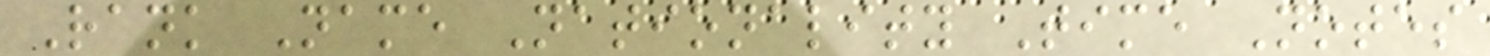Rank Name Nationality Time Notes
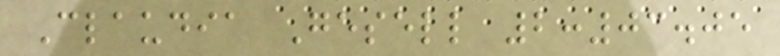Claudia Gesell 2:03.05
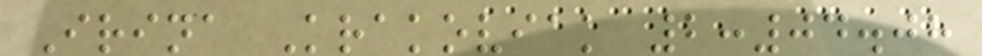Irina Krakoviak 2:04.08
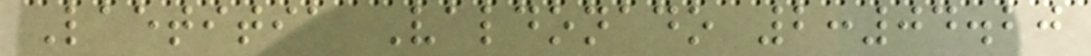Laetitia Valdonado 2:04.20
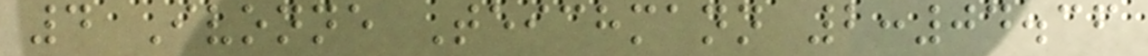4 Ivonne Teichmann 2:04.36
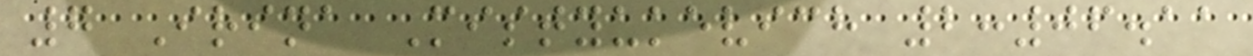7 Irina Mistyukevich 2:06.11
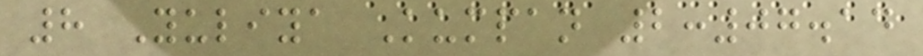8 Yuliya Kumpan 2:07.14
